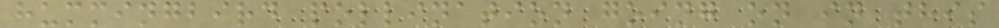hummingbird pollination going on in this
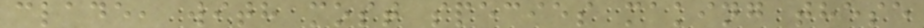clade, with most species making these
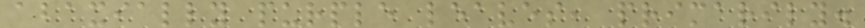abaxially purple leaves, primarily.
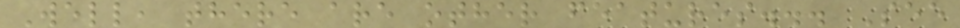Well, there are other features... See
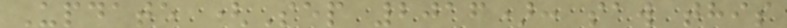Update (Sep 2016): saw this
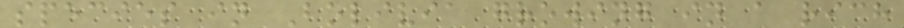species in Bolivia growing in a rich
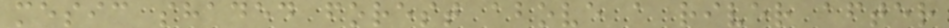mesic shaded forest above a river after
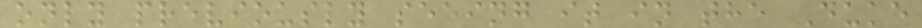only previously seeing it in the Duke
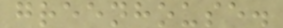greenhouse.
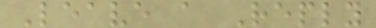Leave a Reply
